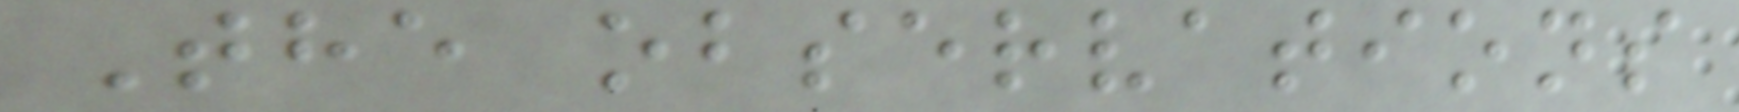The observations
